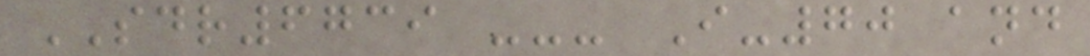SDR6739 --- I-70 and
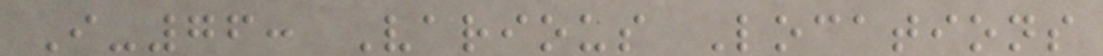I-76: Various Locations
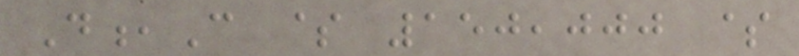D,C $ 150,000 $
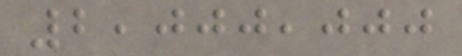2,000,000
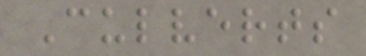Culverts
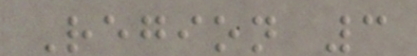Region 3
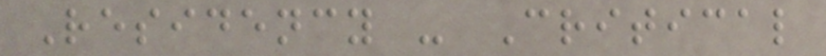Residency - Critical
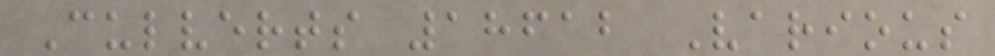Culverts 18612 Various
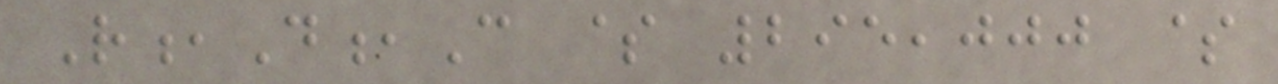R,D,C $ 295,000 $
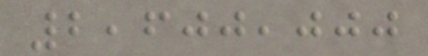2,600,000
